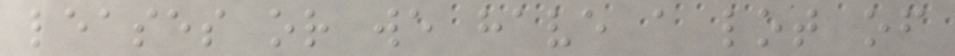leases or we have a lot of
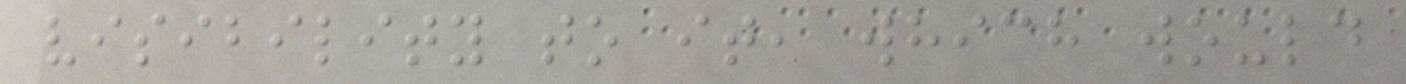visibility to it, which would
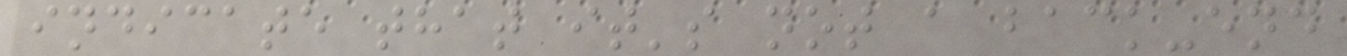indicate that it's not a back-end
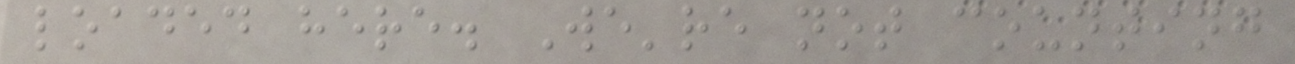loaded here. We're not counting
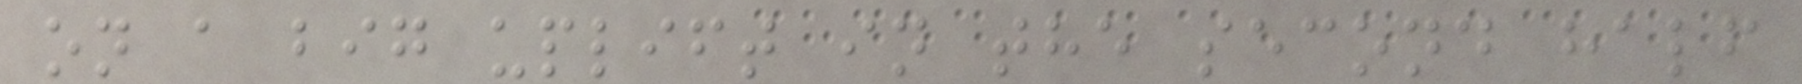on a big uplift in the second half
